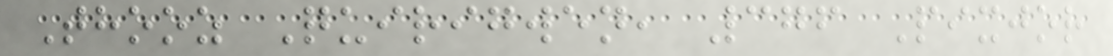Thooz Quirigwen, 376 Pixjor
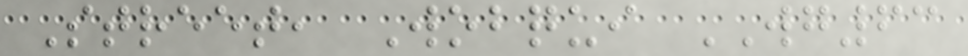Street, Wobqui WG63
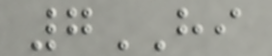7HI
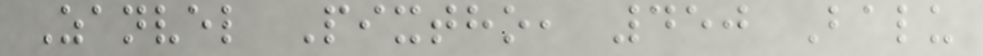Zanvel Pixtho, 450 Balu
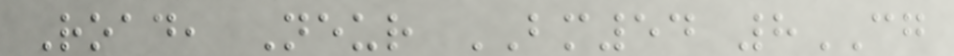Road, Neur BM54 8CG
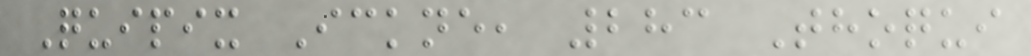Quipix Ickne, 283 Thoqui
